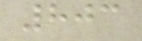803
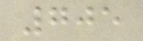705
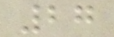27
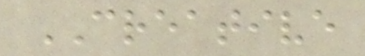CREATIVE
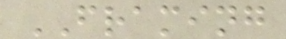FRAMING
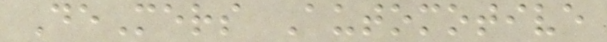DeMers Automotive
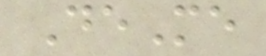DeMe
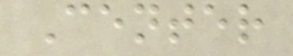Center
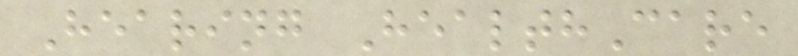Hearing HealthCare
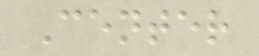Center
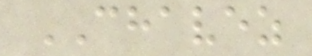CHAVEZ
